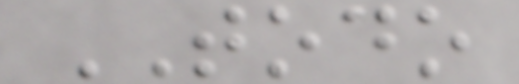TODO
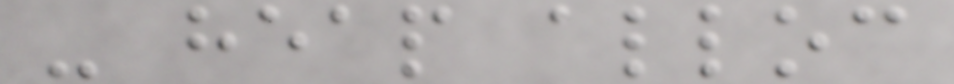- heap alloc
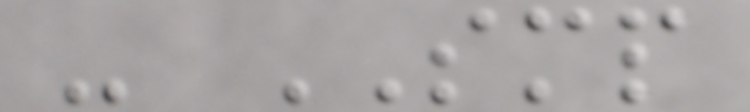- SMP
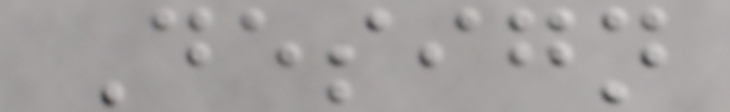Design
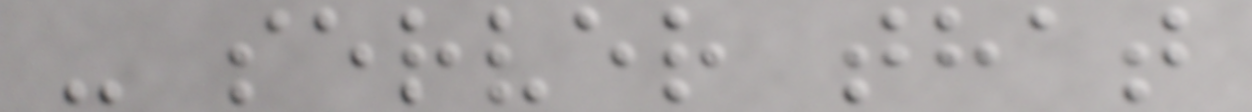- server that
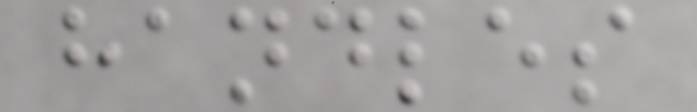handles
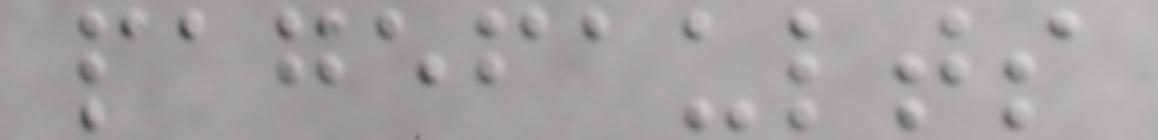pagefaults
